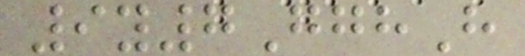9y7GghH
